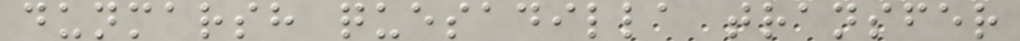dunmarsh quesadilla transfer
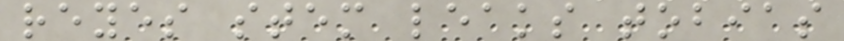reyes stem leaks tobias
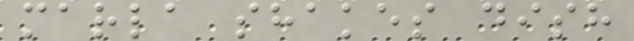marla shakes dish
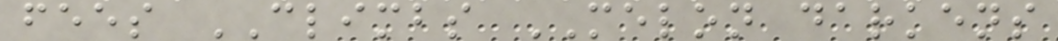fees CLIMBS MELON darkens
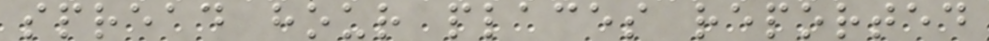spread hour places reported
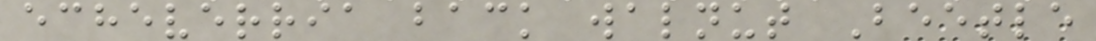echeverria back walnut Beetle
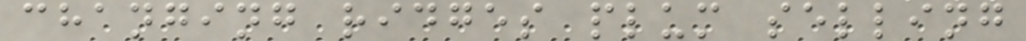changing ridges plum selling
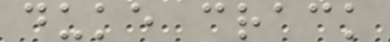duke crack
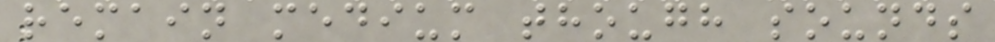remain medium though sounds
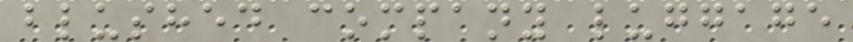blushed company luggage
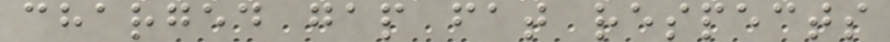charged gap fat respects
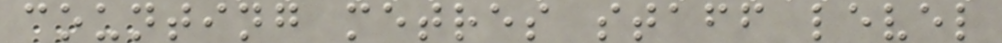counting metres staff level
